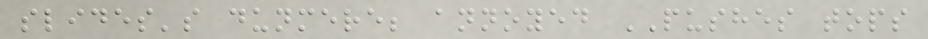slides's dunmere; annoyed PUSHES tops
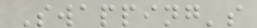Swapping's
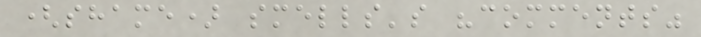(shame) smells's "comments"
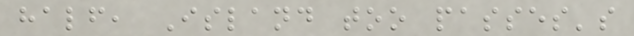half, Island too passes's
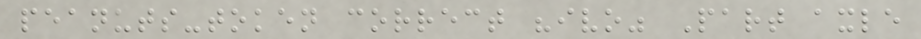peanuts-token correct "ivo" Part axle
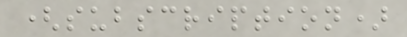(subscription)
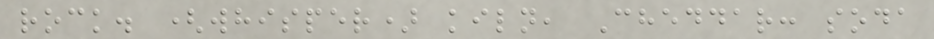rock. (whisper) kiln, Cheddar: soda
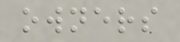owners
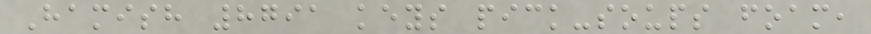Hamish 8791 keys pick-soups foam,
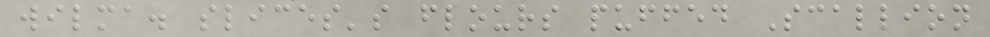wilma. slices's flours puffed Scallion
